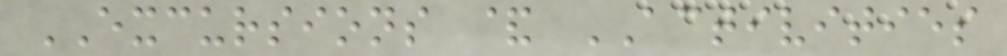EXCURSIONS & ACTIVITIES
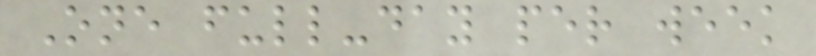One full-day per week
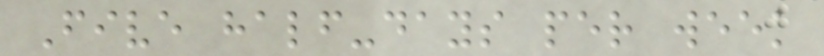Five half-days per week
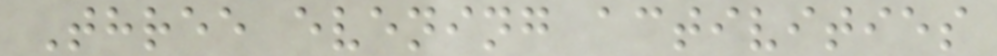Three evening activities
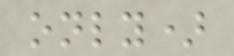only)
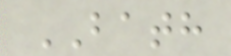BATH
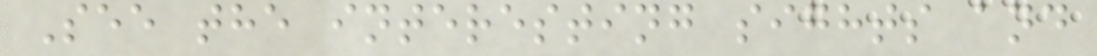See the interesting sights and
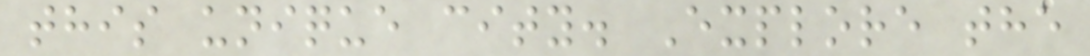this unique city. Explore the
